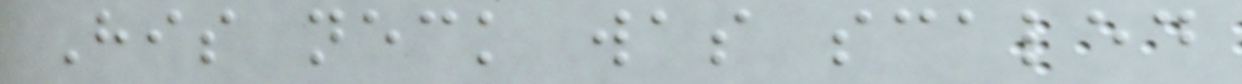His neck was scaled
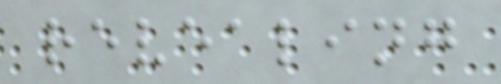revealing
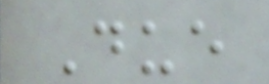Due
